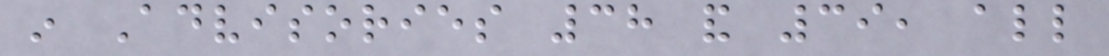in Advisories 38 and 39, all
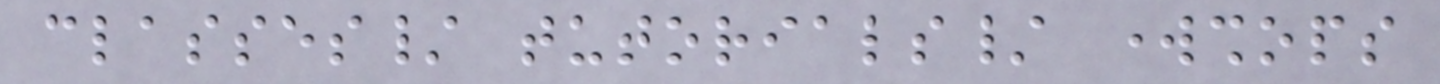classes/ tutorials/ workshops
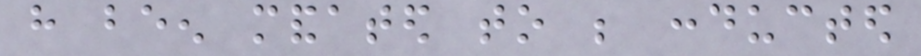have been mandated to be conducted
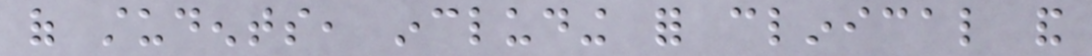of students, including for clinical and
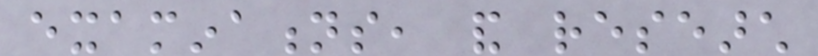examinations, and research
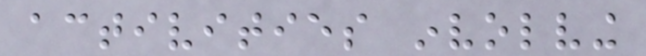activities involving
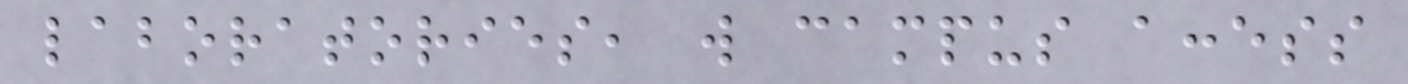laboratories, will campus access
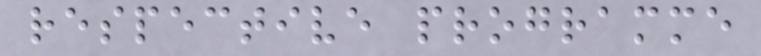respective programme
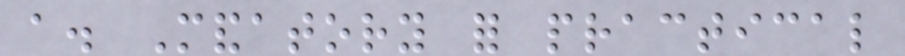a. Mandatory for practical
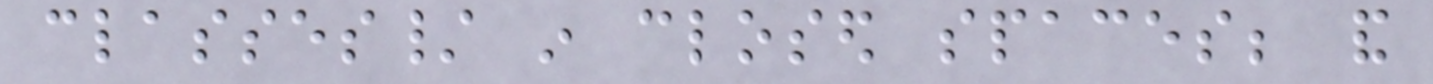classes/ in closed spaces; and
